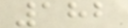182
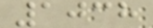1038
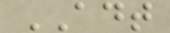ADT
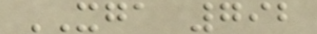XGA 792
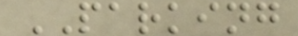PARKING
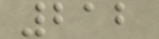212
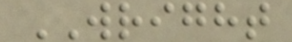WRIGHT
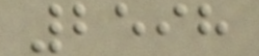2598
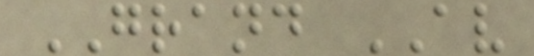GRAND AV
